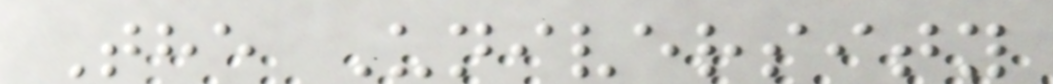The University
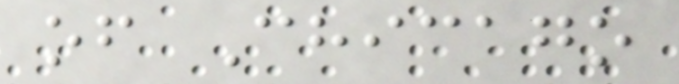of Chicago
